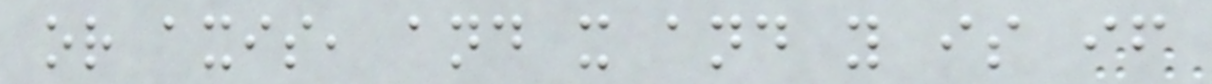or axis, and x and y is if
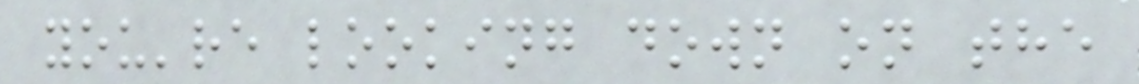you're looking down on the
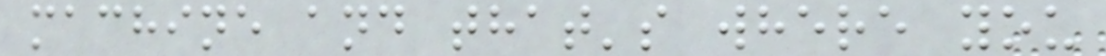machine and that's where you
